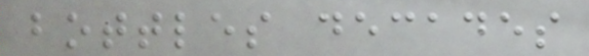bottles decades
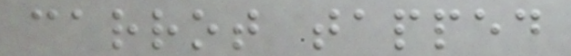carrot tapped
